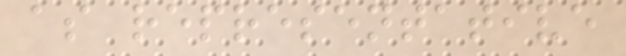as representative
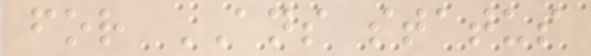for ANS status
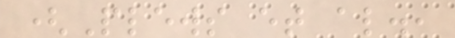(Plews et al.,
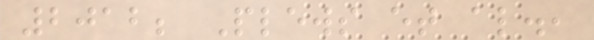2012; Plews et al.,
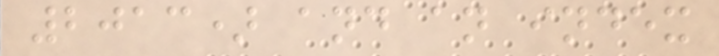2013) and an index
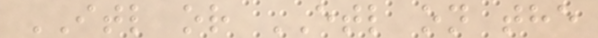ITL or ETL on the
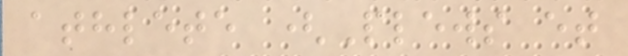athlete (Plews et
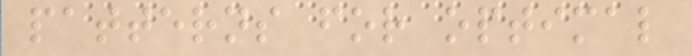patterns for optimal
